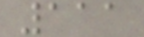111
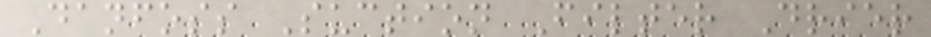Danfoss Suction Filter Drier
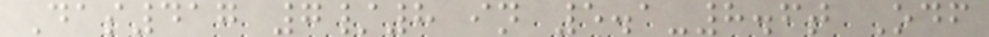Das417 7/8 in 5.1-8.6t Odf
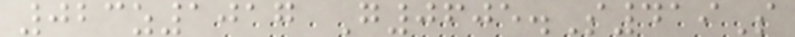023z1017 G0605.S419S
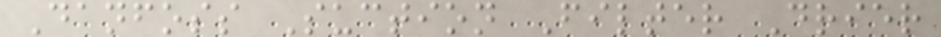Danfoss Suction Filter Drier
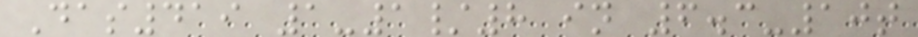Das419 1-1/8 in 6.3-10t
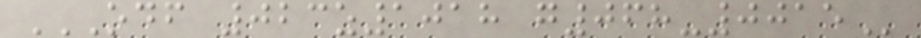ODF 023Z1018 G068-0015
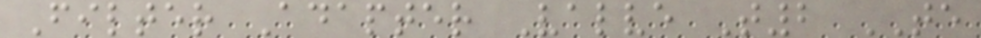Filter Adapter Valve T2 TE
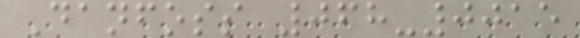Danfoss 068-0015
